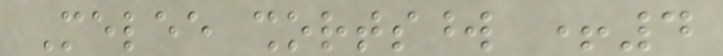Melee shortsword +4
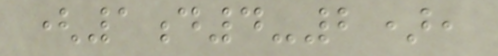(1d4-2),
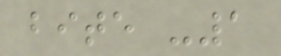bite -1
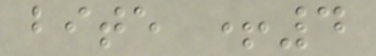bite +4
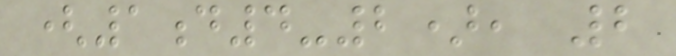(1d4-2), 2
